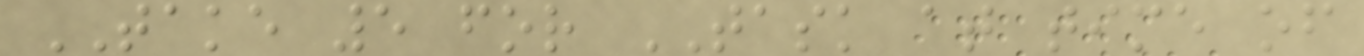TAKE 5 for TASK at time of
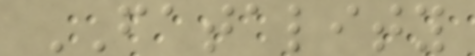FATALITY
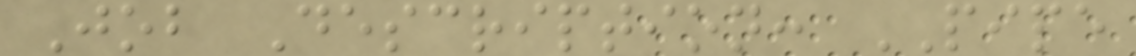Job Description: PIPE
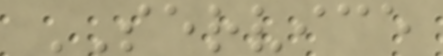SERVICE
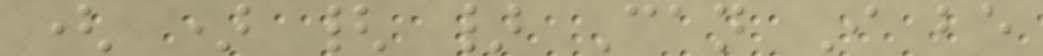( ) { } Can I be
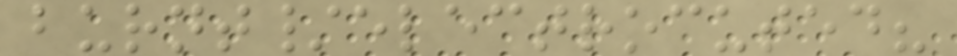burnt/electrocuted?
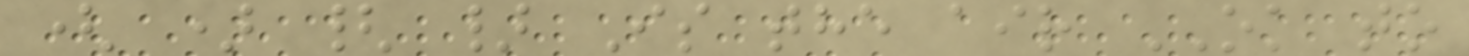( ) { } Is the air OK to
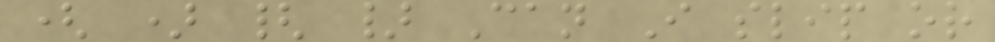( ) { } Can I slip or
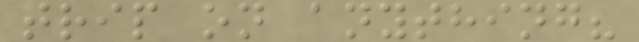trip on anything?
